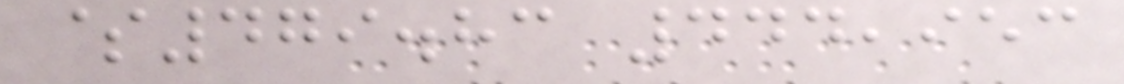$479.83 444,953
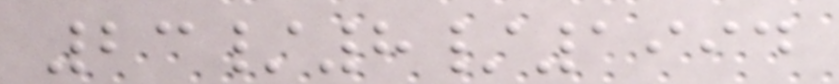23/8/1994
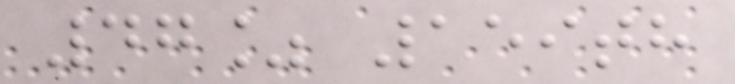47% 159th
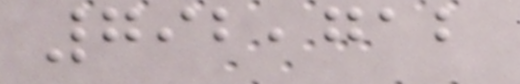792,712
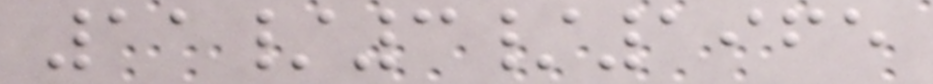11/3/1965
